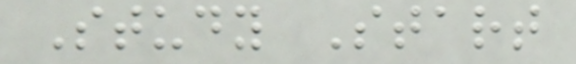Study Start
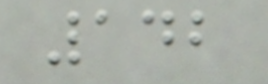142
